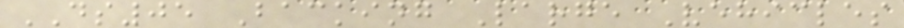DS05 Backing Large Vehicles
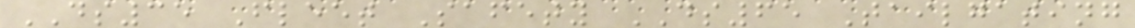DS35 Fleet Safety DS65 Tailgating
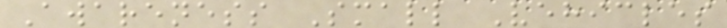Awareness Small Vehicles
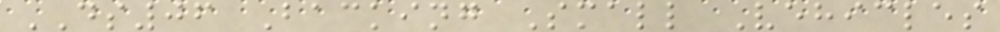DS06 Backing Small Vehicles
